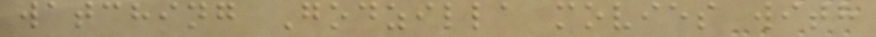watching Godzilla movies with
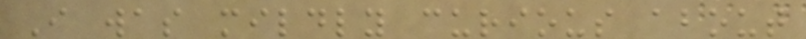I was mildly curious about
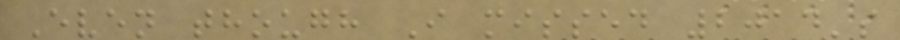Even though I missed 2014's
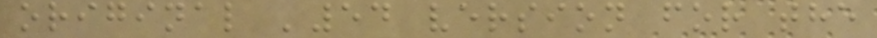original '54 version for the
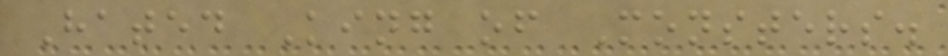Hated King of Monsters.
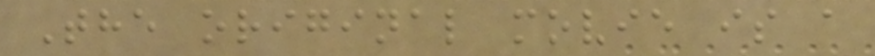The original movie is a
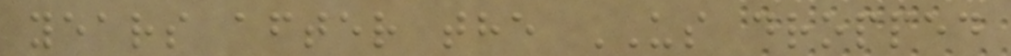years after the US dropped
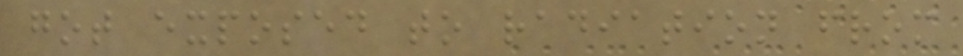got exposed to radiation from
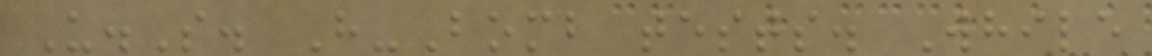U.S. H-Bomb tests. While
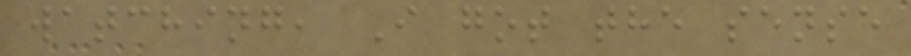watching, I got the sense
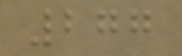277
